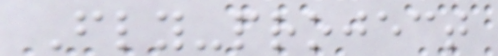Fly-project
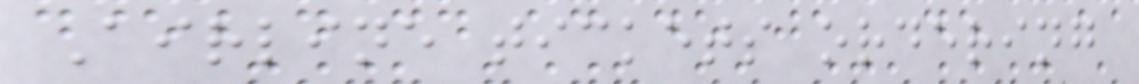Airline tickets ordering
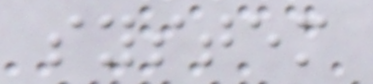system
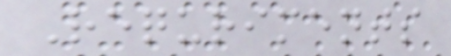Requriments
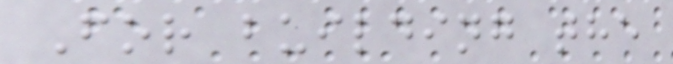For building the
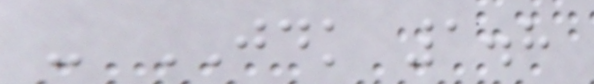- JDK 1.8
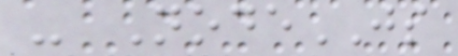- NodeJS
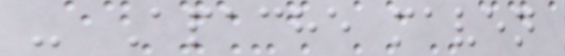- Apache maven
